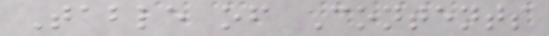Table of Contents
